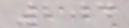204
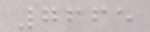7665
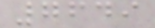7649
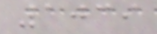1039
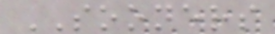SOONERS
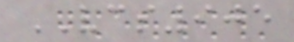VCS905
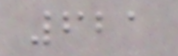621
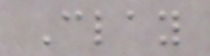Clay
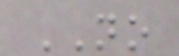NO
